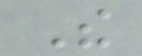The
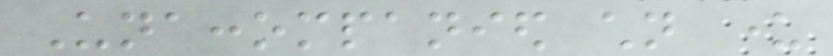Unaccompanied children under
